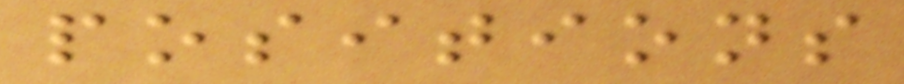positions
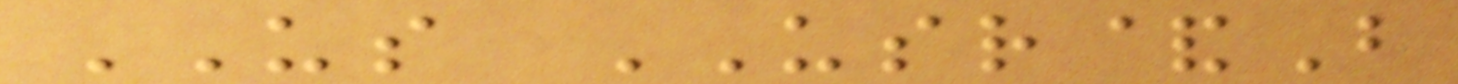US USR&B
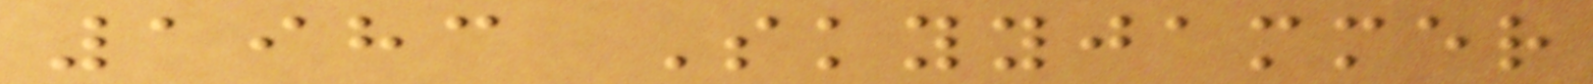1983 Skyyjammer
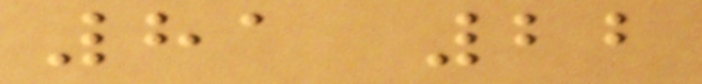81 22
